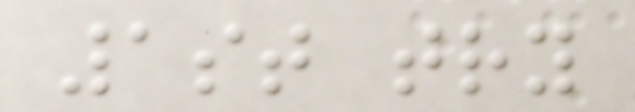1st try
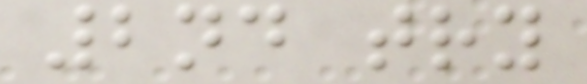2nd try
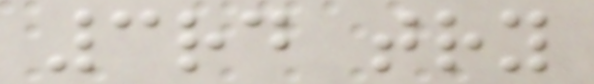3rd try
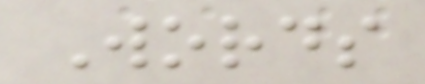Words
